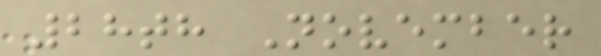28th November
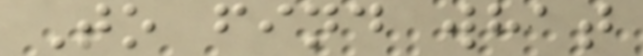To find what
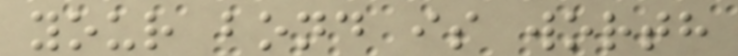your bond is worth
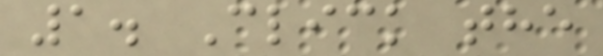1. Click the
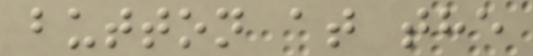button at the
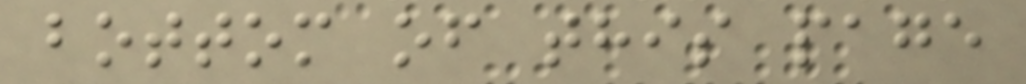bottom of this page
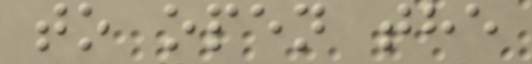to open the
